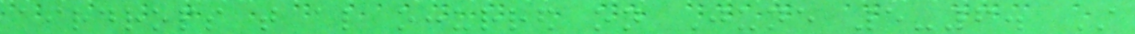airdrops that also occurred on June 5-6. Still
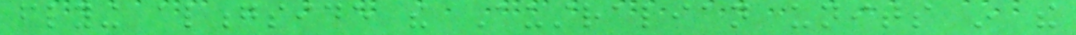flying alongside the Australian units in the
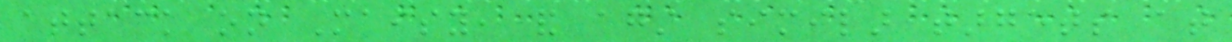attack on Maisy, and against similar targets at
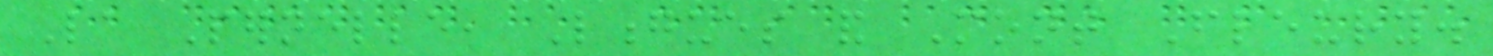La Pernelle, Longues and Mont Fleury.
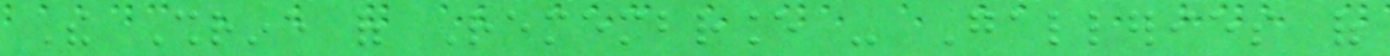The Shrine of Remembrance - Galleries of
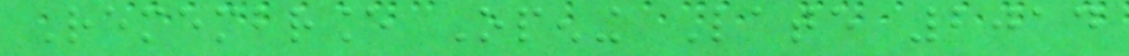Remembrance Opening Late 2014
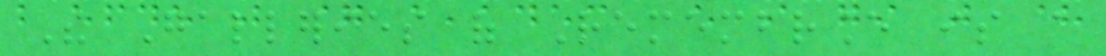The Galleries of Remembrance is a
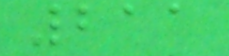211
